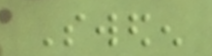Sweden
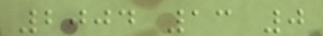2004 13 0
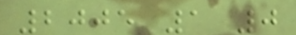2005 1 0
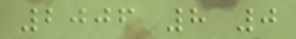2006 8 0
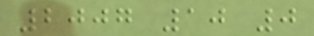2007 10 0
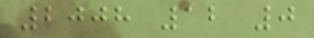2008 12 0
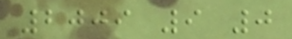2009 9 0
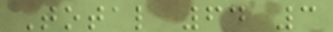Total 64 3
